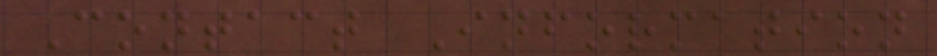Contact Information
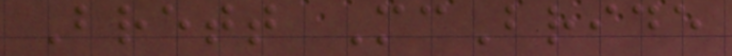Brett McBride
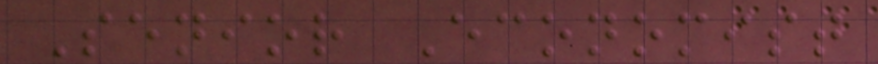Senior Economist
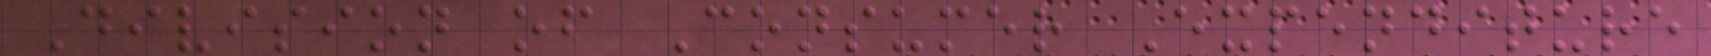Division of Consumer Expenditure
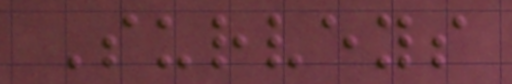Surveys
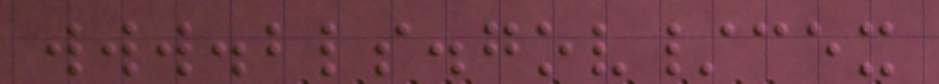www.bls.gov/cex
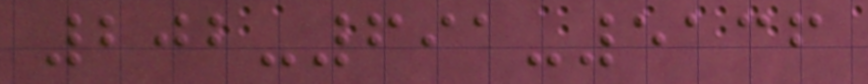202-691-5136
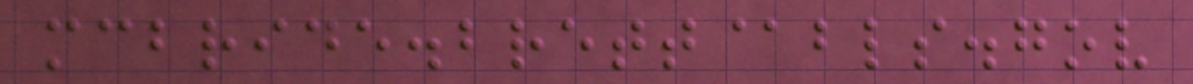mcbride.brett@bls.gov
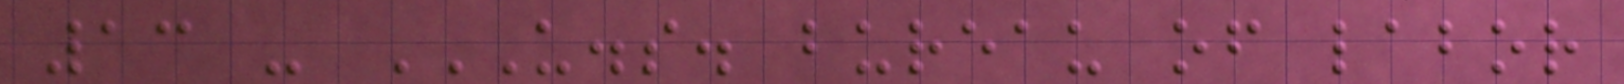13 - U.S. BUREAU OF LABOR
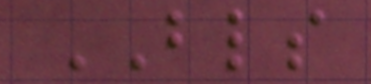BLS
